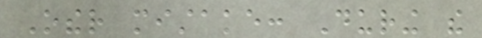Other mistake: During the
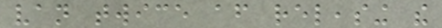van twice after releasing the
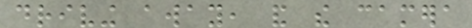driving away, and the camera
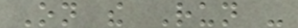On the Run -
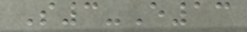S3-E13
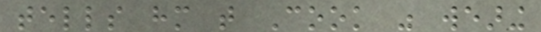tells him that Cook was wearing
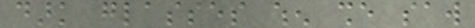dark glasses when she saw
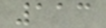113
